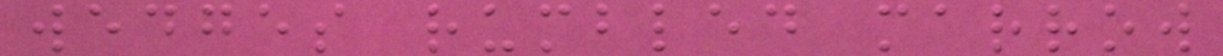wedges rumbled marrow
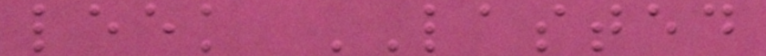leek LASTED
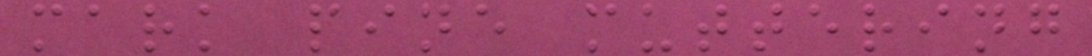mark pine muttering
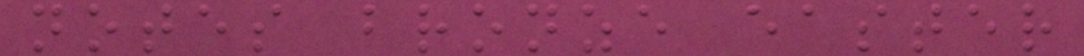notes bronze easter
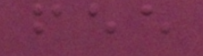fee
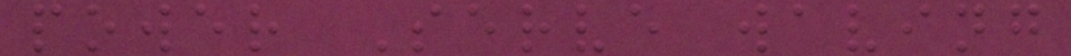power Serve waving
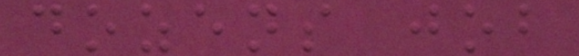dozens job
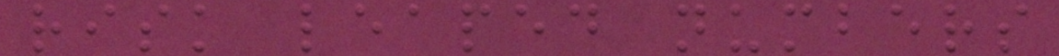risk leaped numbers
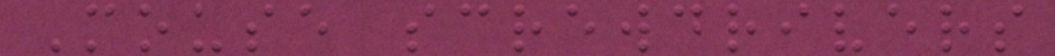Mouse screwdrivers
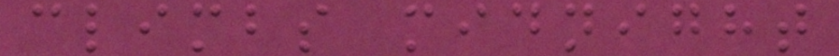climbs midnight
